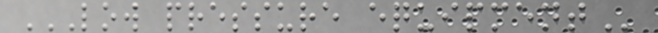LOW PRESSURE EQUIPMENT
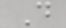D
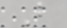B
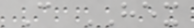C HEX
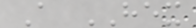A HEX
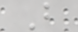B
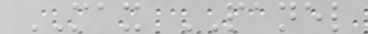MAX PANEL
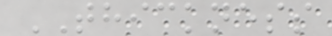THICKNESS
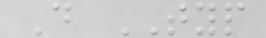D TYP
